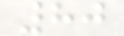80
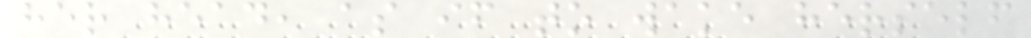her head, as if to wake herself
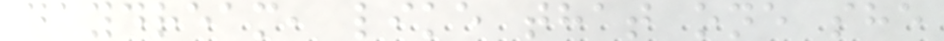daydream, like that one she
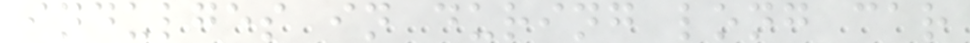indulges in during long car
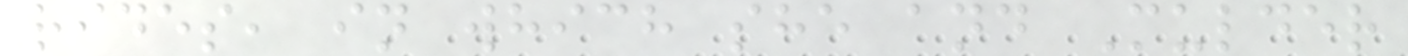rides, in which she and Mulder
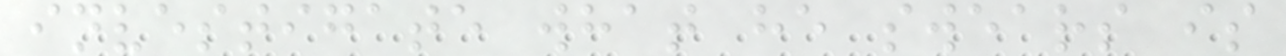investigate what he swears is
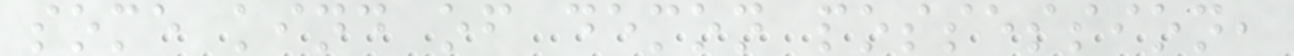some kind of demon possession,
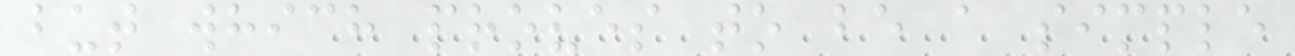but which proves to be a simple
